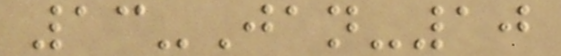13-Jan-10
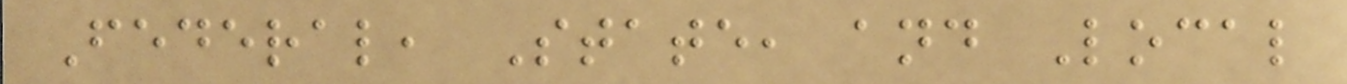Federal, State, and Local
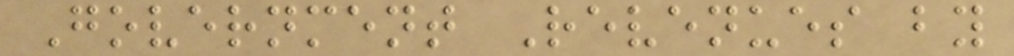Government Revenues by
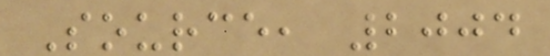Source, 2004
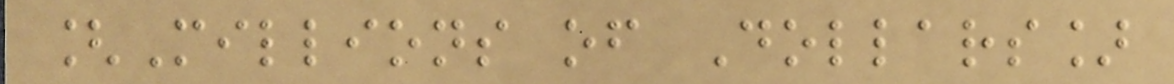[Millions of Dollars]
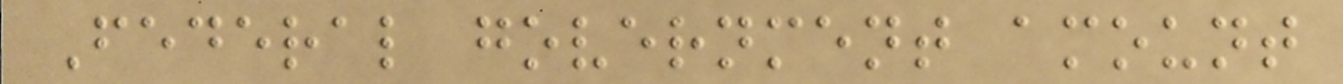Federal government amount
